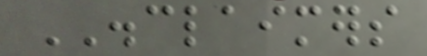DISCLAIMERS
